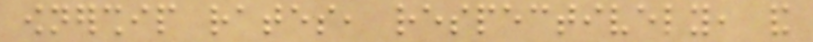ownership rates, respectively, and
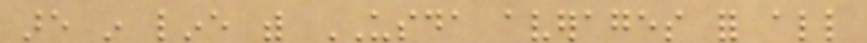are in line with USDA averages for all
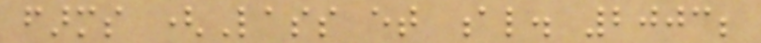farms (Lass et al. 2003;
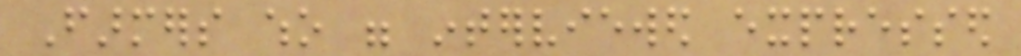Farmers who were interviewed expressed
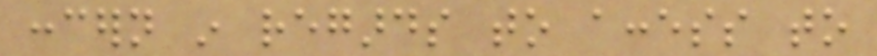concern in regards to access to
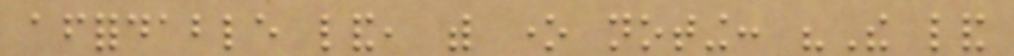affordable land, with one noting: "The land
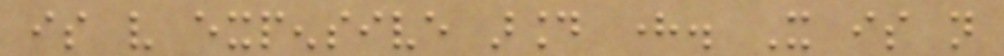is very expensive around here. It is not
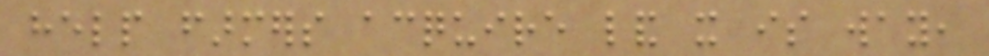help farmers acquire land it is way,
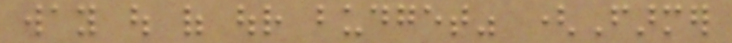way out of our budget" (Farmer
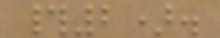#2).
